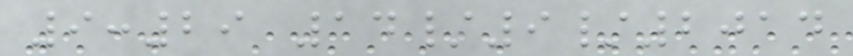9:29 14/9/2014
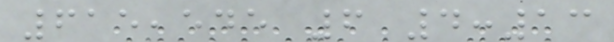615,545 6 4:13
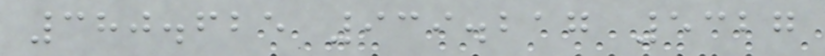380.625 939.217 5327
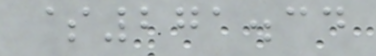$271.34
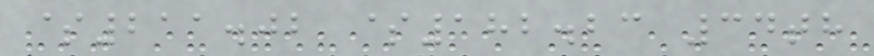$211.02 $182.23 34th
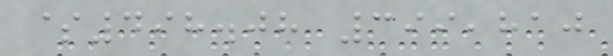$498.08 399,810
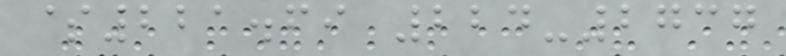$221.69 224-2737
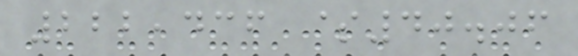222,436 $40.06
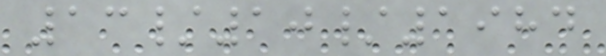13/10/1984
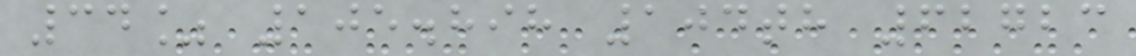34% 105.898 104th 62723
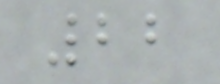22
